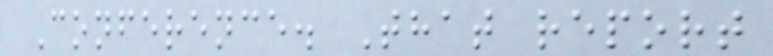Conference. That report
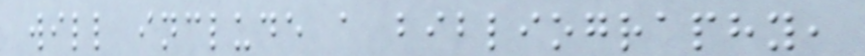will include a bibliography,
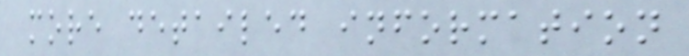more detailed information
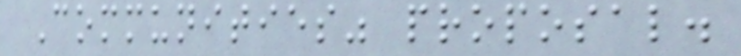Communities" proposal.
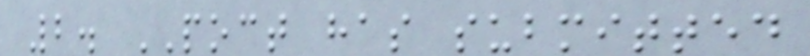2. POCT has submitted
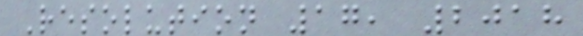Resolution 17, 2018
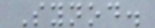Synod.
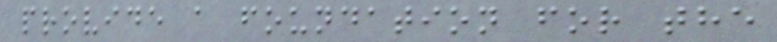provide a foundation for the
